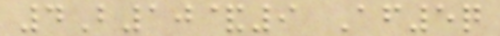4B10&9 Af5q
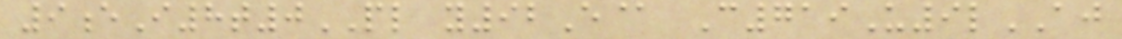9eI8t0PL y92E@ C719U9lAJ
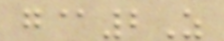g@2Z
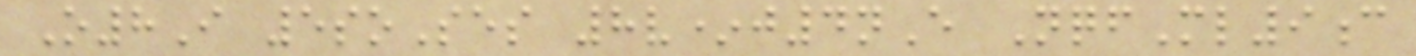O8I 5soSes 8v*j4nE NqfMl9c
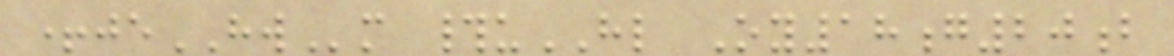+jeHWm #uHL Oy18g20b
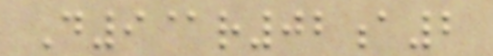D9@r02a2
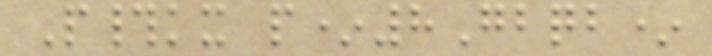P#kx p*8Gbqb*
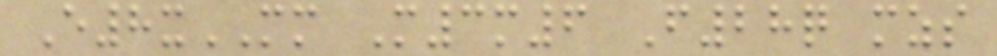E8xMM M3m6 F28q mzs
